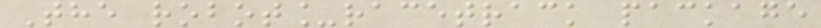The robot_racetrack package
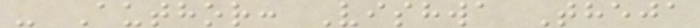- Author: Vishwa Theja
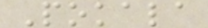Pokala
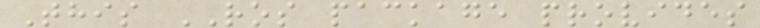This ROS package provides
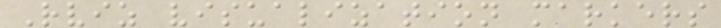Rviz visualization markers
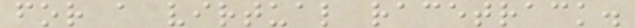for a virtual racetrack.
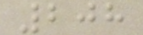208
